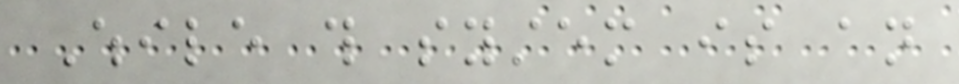While this system is an
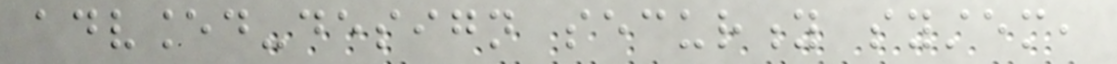advanced-design security system,
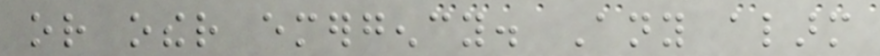or other emergency. Any alarm
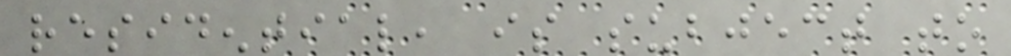residential, is subject to
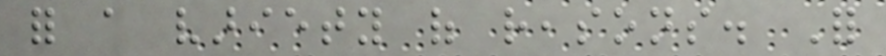for a variety of reasons. For
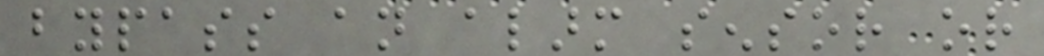bypass an alarm sensor or
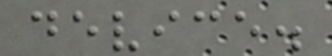device.
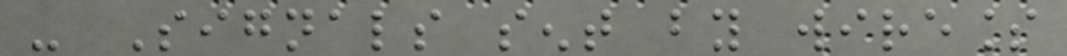- Signals sent by wireless
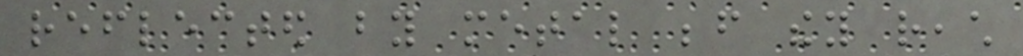reflected by metal before they reach
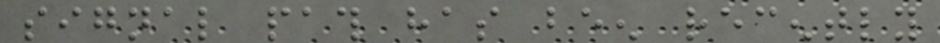signal path has been recently
